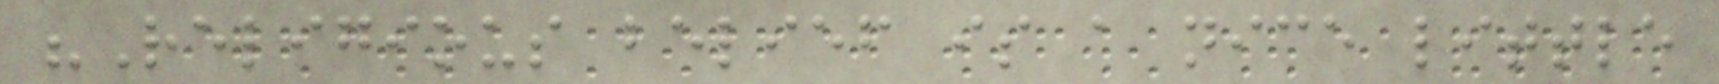"Religious belief is a nice little
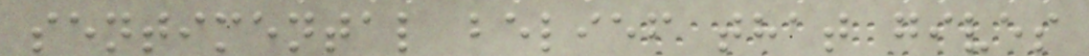sentimental belief that gives
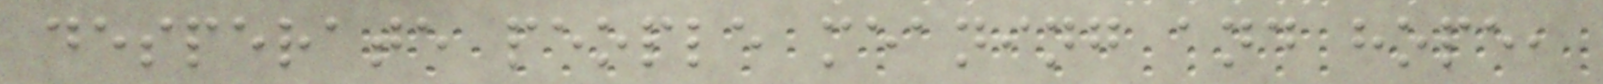desperate people meaning and hope,
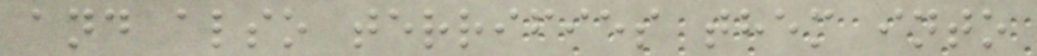and also terrifies them into
